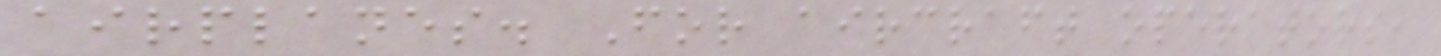airplanes. For aircraft operators,
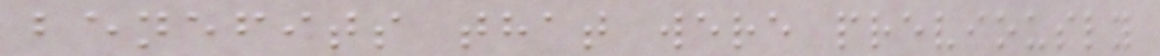benefits that were previously
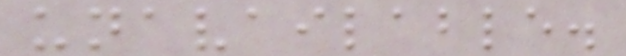unavailable.
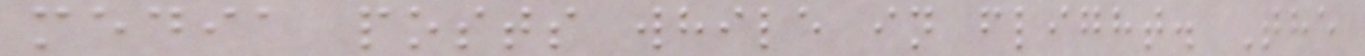media posts while in flight. The
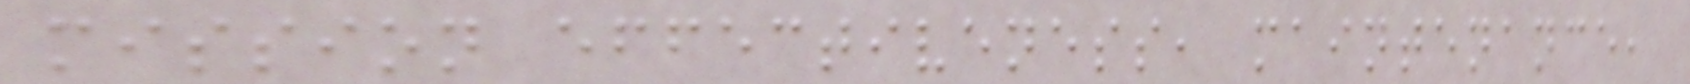mission effectiveness, maintenance,
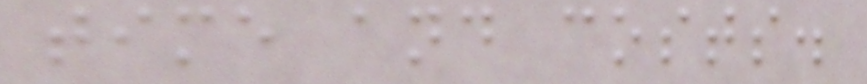time and costs.
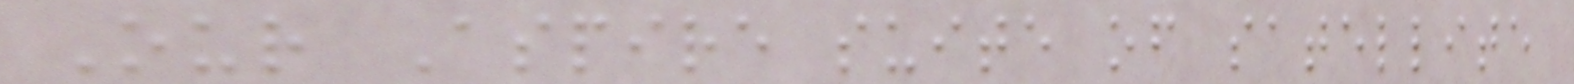Our Aspire suite of satellite
